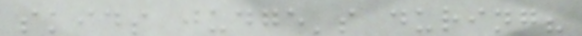skids judge's during?
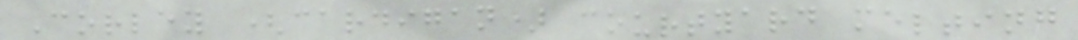Corley (cardigan) courtyard melting
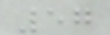57
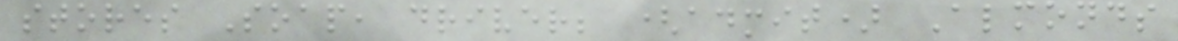stores Soap, driver; (admit) Almonds
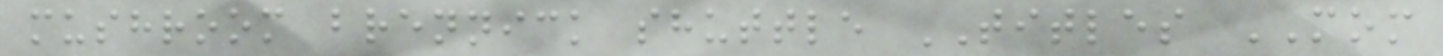mushroom brennick shuttle TITLES MOM
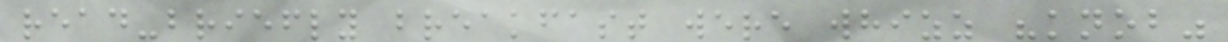read-briefly breakfast were whizz "knob"
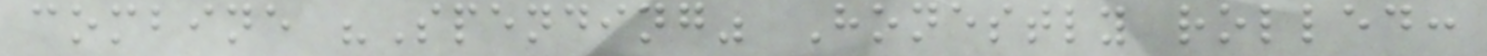combine "Spending" Honestly rolled:
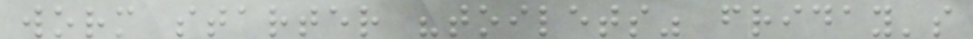worm starter "toilets" friday's
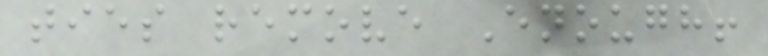ties remove Enough!
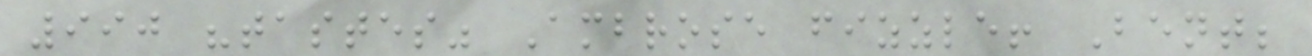990 "tastes" Ambrose fizzle! Bent;
